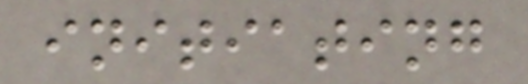initiating
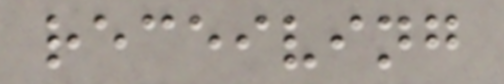receiving
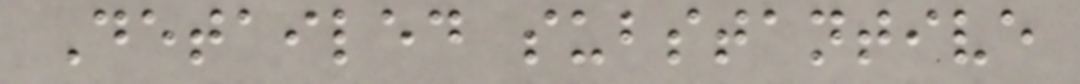Detailed substantive
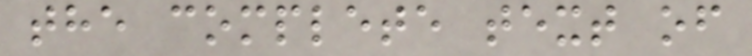the complete text of
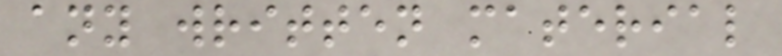any written material
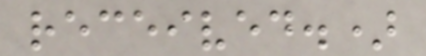received.)
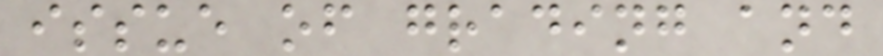issue of grading and
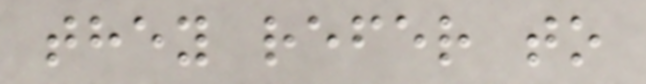they refer to
